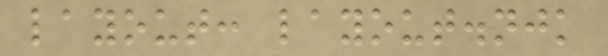layout: layout.njk
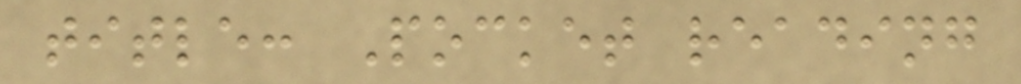title: Pocket reading
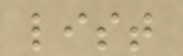list
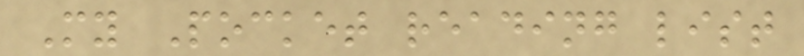My Pocket reading list
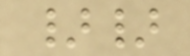}}
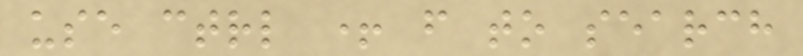use ctrl + f to search
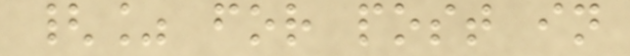{% for post in
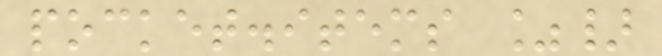pocket.items %}
